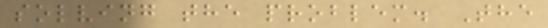solving the problem. The
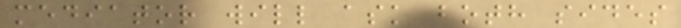mediator will ask both sides
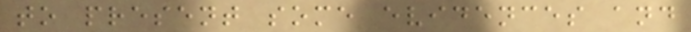to present some evidences and
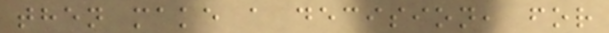then make a decision, for
